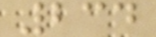234
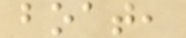boat,
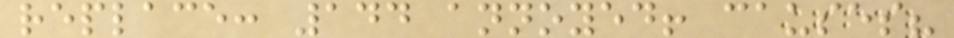replace: 144 annoyed! causes?
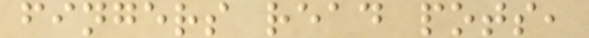fingers read pots,
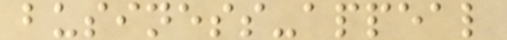business-appeal
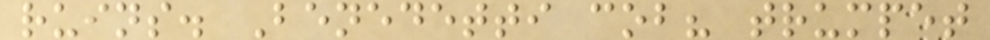ruins. Benedetti cob? trumpet
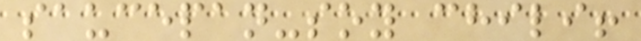saucepan-soy chili!
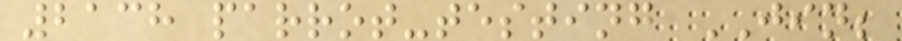2138 parrot-testing JIN;
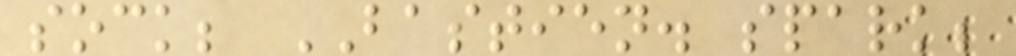sock; BASTIEN. spark;
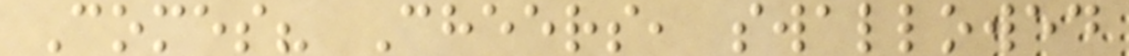Comes? Cheers, swallowed
